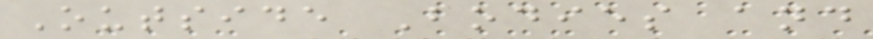Outside Bodies and
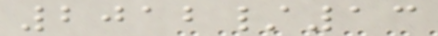2012/13
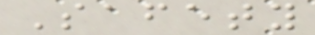Safety
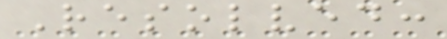Resolved:
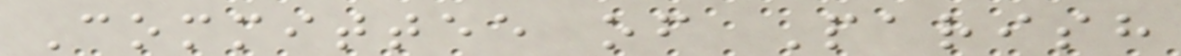Committee of Parish
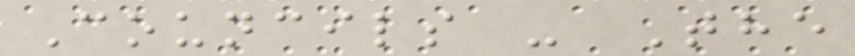Councils - The
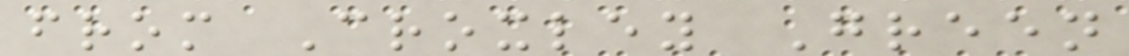from Croxley Green
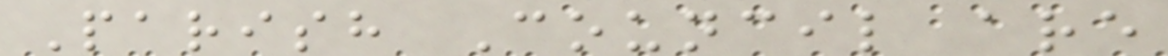Parish Council are
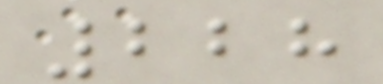228
